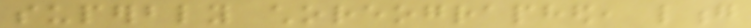superbly choreographed, long
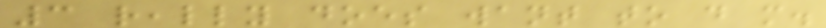3 really does want to do more.
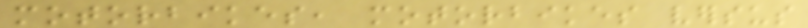motorbikes, motorbikes versus
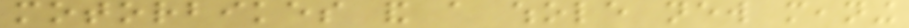motorbikes and a whole new meaning
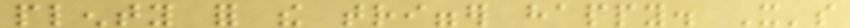plenty for the trigger happy. It's
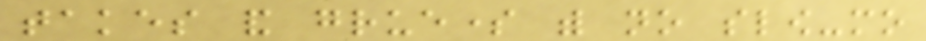takes and gruesome with no slow-mo
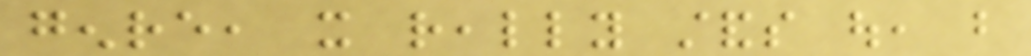genre, it really stands out, but
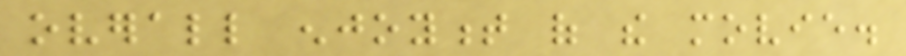overall enjoyment of the movie.
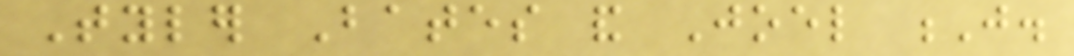Tyler Bates and Joel J.
